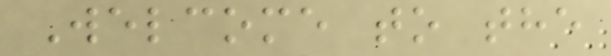Welcome to the
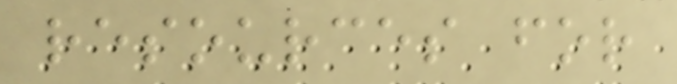resources for
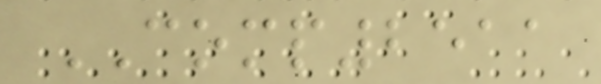COMP2511
